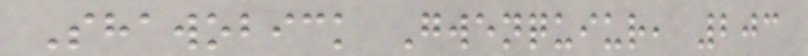Shawobick Gwenquiur, 203
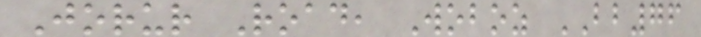Jorur Road, Woboz BB76
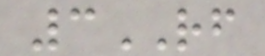3RF
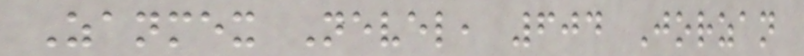Zanmex Nevel, 604 Jorzan
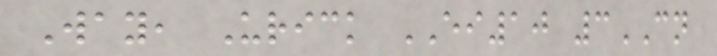Way, Urick EI10 3CN
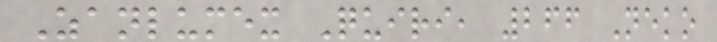Zanlumex Quiri, 266 Neko
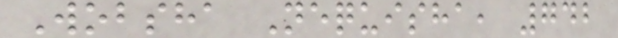Wobsha Nequisha, 742
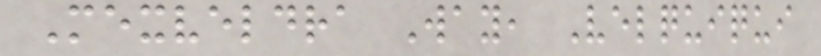Mexveldra Way, Velquiqui
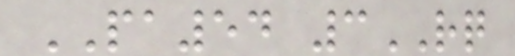PA54 3RQ
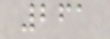261
